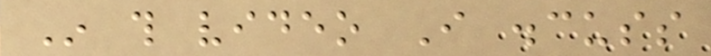In this video I discuss
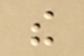the
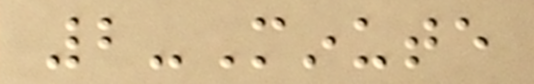2-Minute
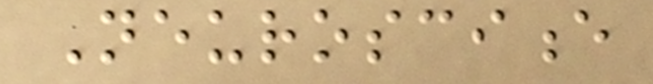Neuroscience
